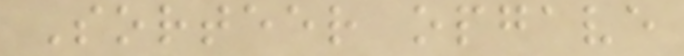Sorteer opgave
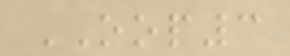OOP3
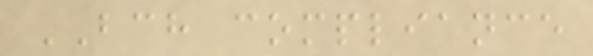BCH compliance
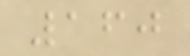160
